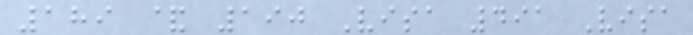189 & 190 Visa 491 Visa
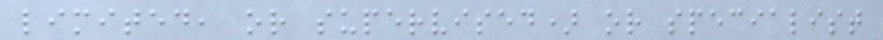limited, or supervised) or specialist
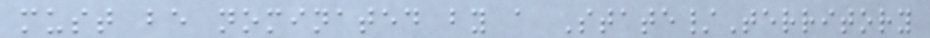must be nominated by a State/Territory
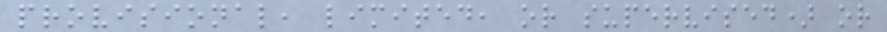provisional, limited, or supervised) or
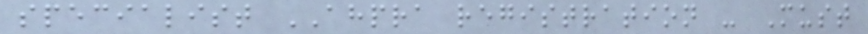specialist AHPRA registration - Must
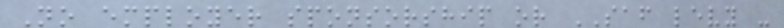No employer sponsorship or SAF levy -
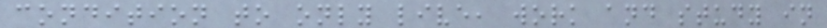condition to only live, work and study in
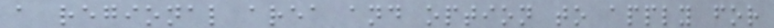a regional area and option to apply for
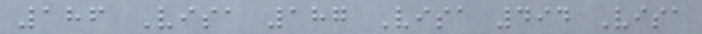186 Visa 187 Visa 494 Visa
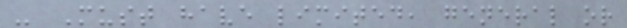- Must have limited, general or
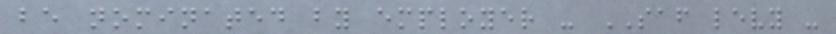be nominated by employer - SAF levy -
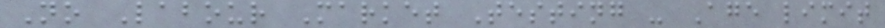No Labour Market Testing - Age limit
